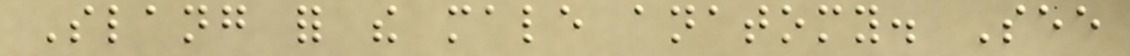Slang for the male anatomy. See
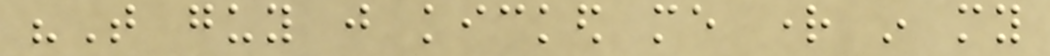"That guy just kicked me right in my
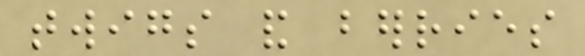twigs and berries
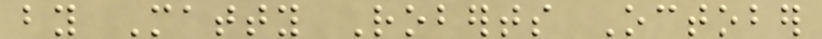by Matty Roberts October
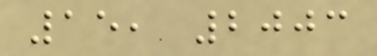15, 2003
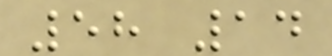58 14
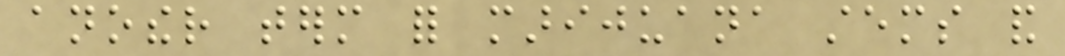another term for marijuana stems and
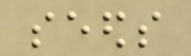seeds
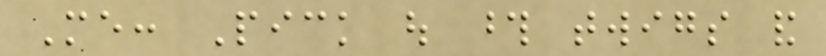Me: Pick out those twigs and
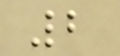2
